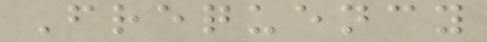Frequency
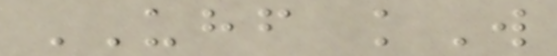UHF kW
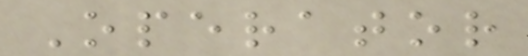Operator
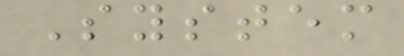System
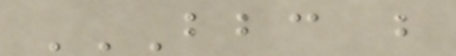BBC B
